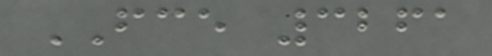FCE 3261
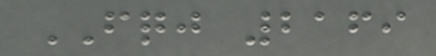FQJ 2169
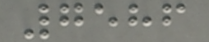7586
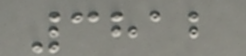3812
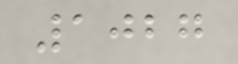1027
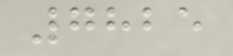7825
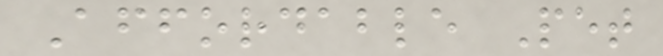Affordable Pet
